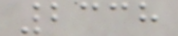2338
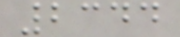2344
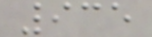935
